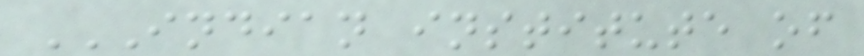INDIAN INSTITUTE OF
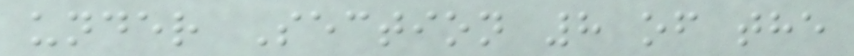under Section 8 of the
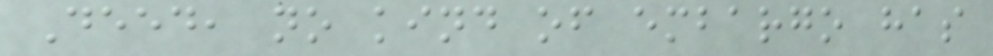Deed, no kind of embargo has
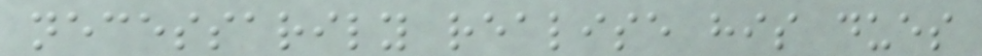necessarily realise his dues
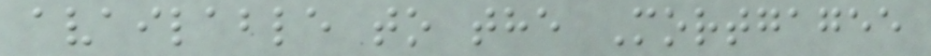available to the Mortgagee
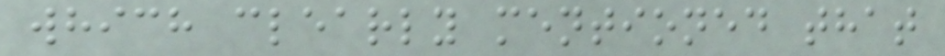which clearly mentioned that
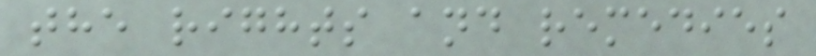the rights and remedies
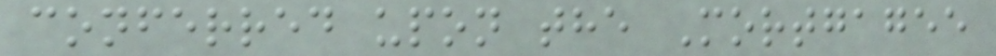conferred upon the Mortgagee
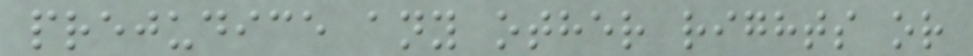prejudice any other rights or
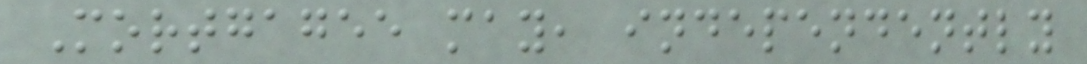Mortgagee may, independently
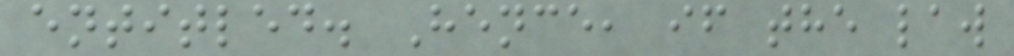entitled. Hence, if the law
